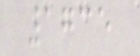1735
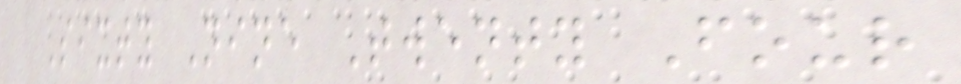Sixty Nine Twenty Four
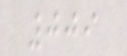009
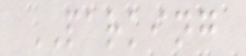PARKING
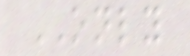ONLY
